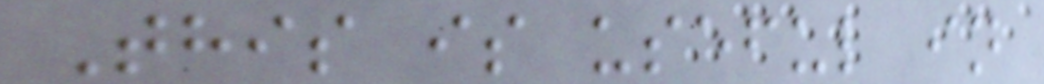This is useful in
